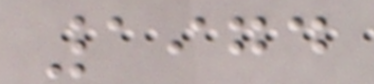1974
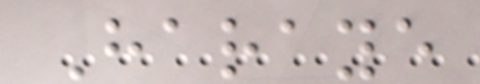Haraye
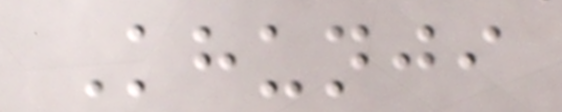Khunji
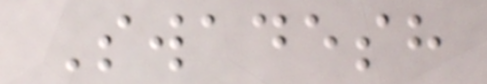Swadesh
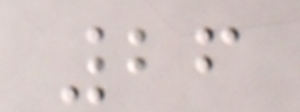26
